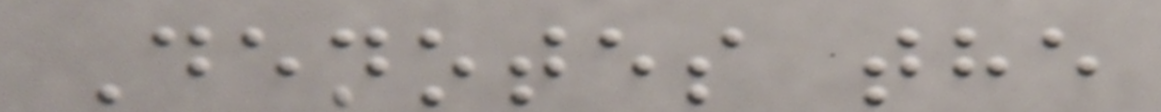Denotes the
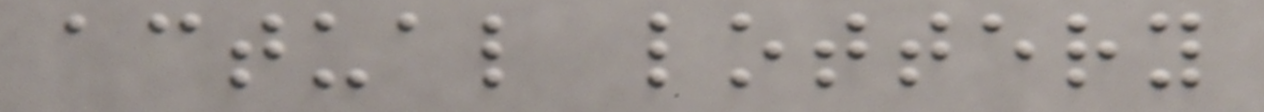actual lottery
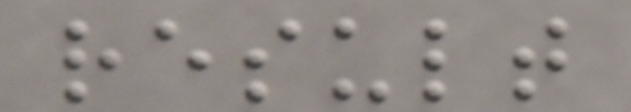result
